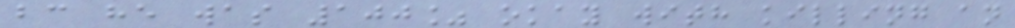bc he was 100% okay with killing an
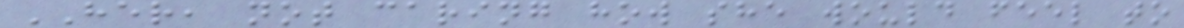HER, not caring how she would feel to
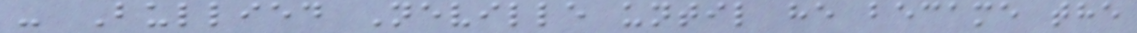- Bullied Neville until he became the
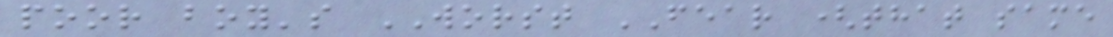poor boy's WORST FEAR (that same
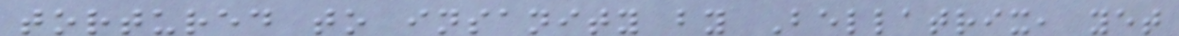tortured to insanity by Bellatrix, yet
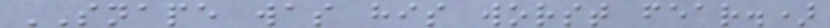SNAPE was his worst fear.)
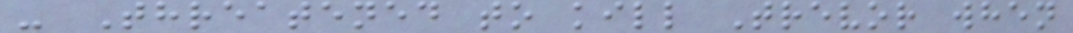- Threatened to kill Trevor when
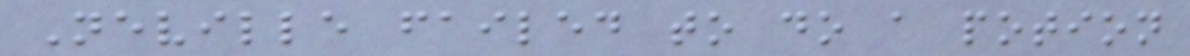Neville failed to do a potion
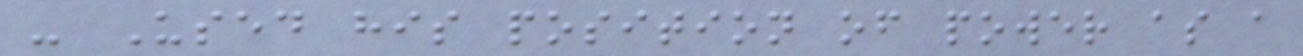- Used his position of power as a
